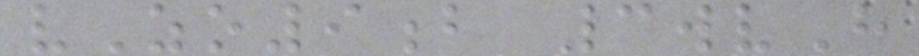vZo9b 3wvH
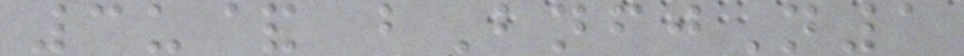3u& bBnfjN1
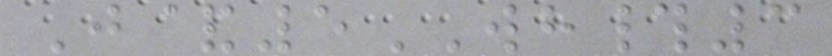J&5WH#3
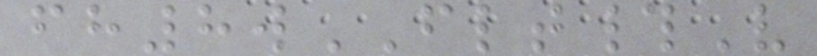fh8wFLT#V
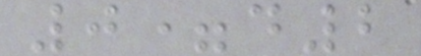0=d2
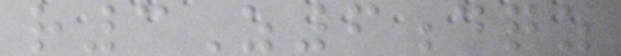r3Z6dqz
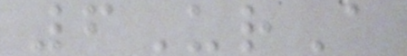6UrA
